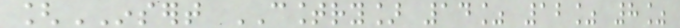[INSERT COUNTRY] 14% 12% 8%
